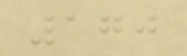170
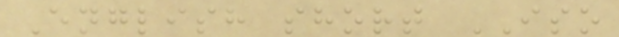English short ISO
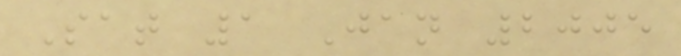Sat 1 Jan 2005
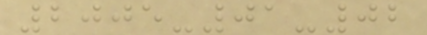2005-01-02
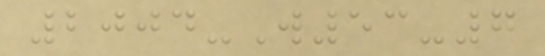2004-W53-7
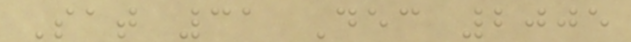Sat 31 Dec 2005
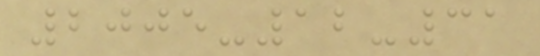2005-12-31
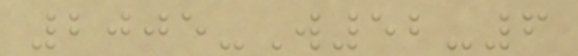2005-W52-6
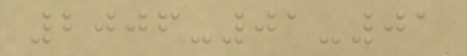2006-01-01
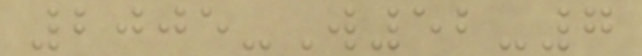2005-W52-7
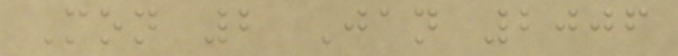Mon 2 Jan 2006
